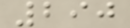290
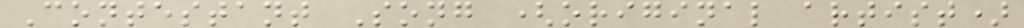Contestant Song (original artist)
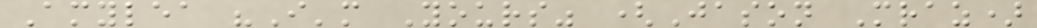Amylea "I'm Yours" (Jason Mraz)
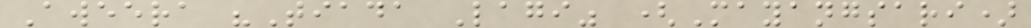Aweera "Tiada Lagi" (Mayangsari)
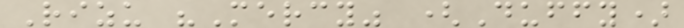Rizu "Mercy" (Duffy)
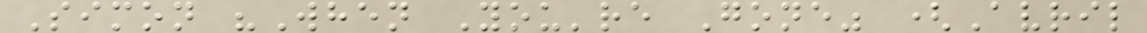Simon "When You're Gone" (Avril
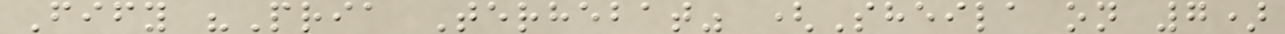Fify "Pria Terhebat" (Sheila on 7)
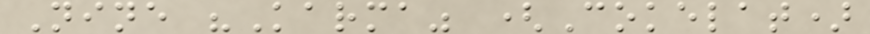Nine "Karma" (Cokelat)
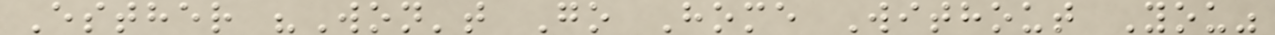Esther "Won't Go Home Without You"
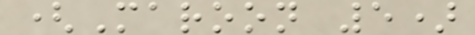(Maroon 5)
